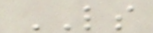LS
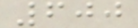600
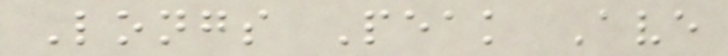Longs Peak Ave
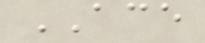ACE
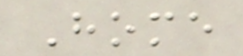Home
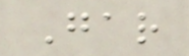Gar
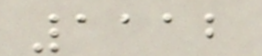1112
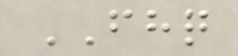FHQ
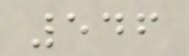546
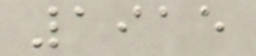1915
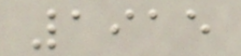1915
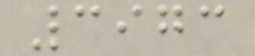3973
